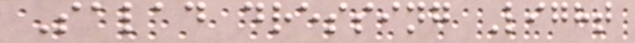Salad dressing Light
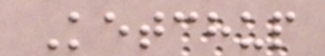Ketchup
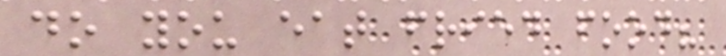do you eat fried food?
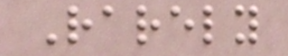Rarely
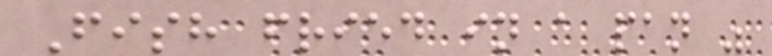Fish fried in a pan "
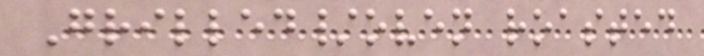Grilled/oven roasted
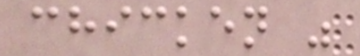chicken "
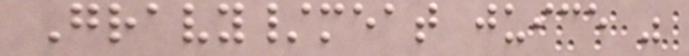Gravy/meat juice "
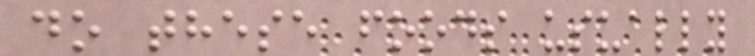do these foods usually
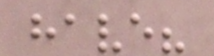have?
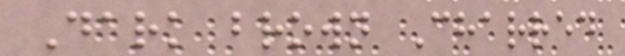Dark brown Charred
